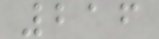216
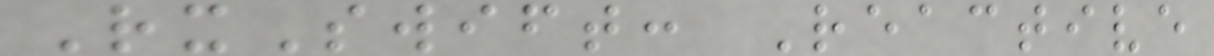RxSwift: Reactive
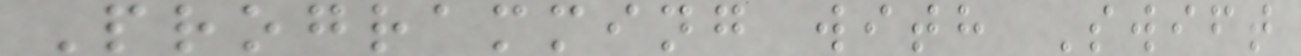Programming with Swift
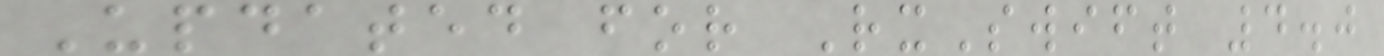Updated for RxSwift 4.0
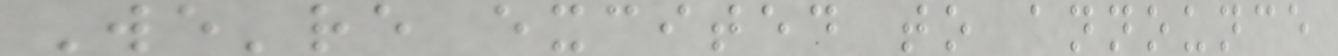We're excited to announce
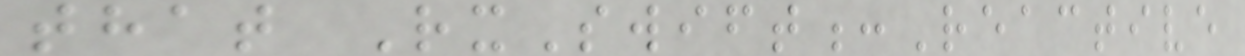that RxSwift:Reactive
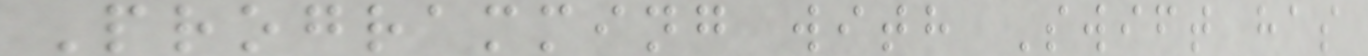Programming with Swift has
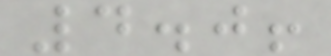4.0!
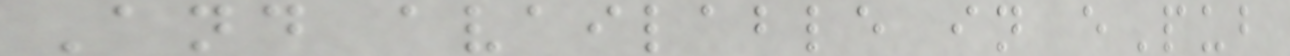And available in ePub
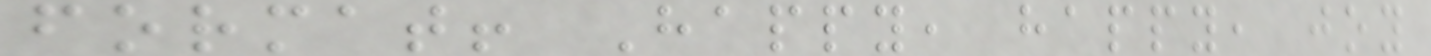format! Happy, happy, joy
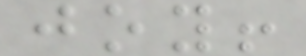joy!
